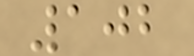102
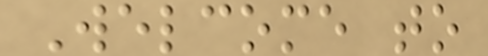Welcome to
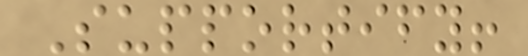Supportify!
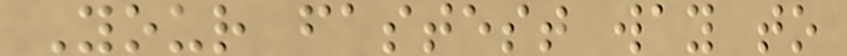Your fastest way to
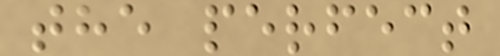the perfect
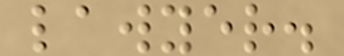lawyer.
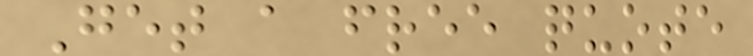Get a free quote
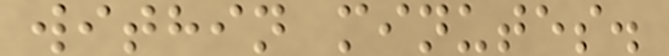within minutes.
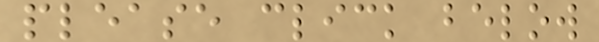please click below
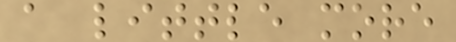a little more
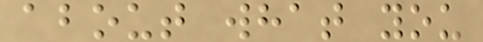about what you
